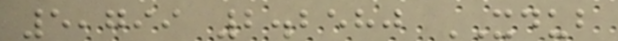5,799 2.2580 XDUB
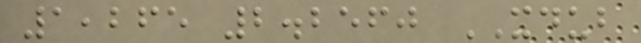1,265 2.2560 XDUB
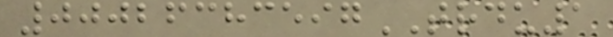00026383597TRDU1
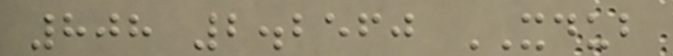808 2.2560 XDUB
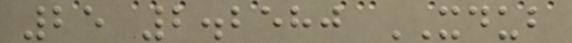25 2.2580 XDUB
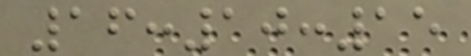16:10:15
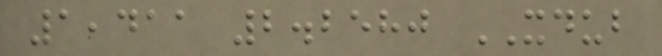1,411 2.2580 XDUB
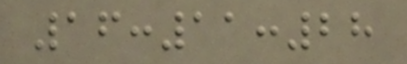16:11:28
